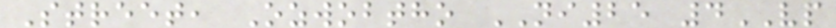Street, Ozwobtho NI25 4VP
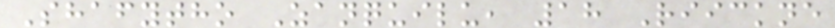Shafytho Zanquilu, 18 Riickne
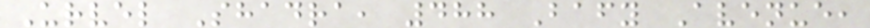Urvel Shadra, 488 Bafy Avenue,
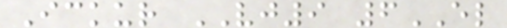Ickur VJ9 6EL
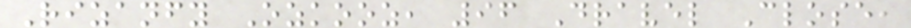Rizanfy Ozkooz, 96 Dravel Close,
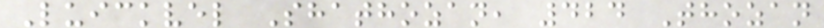Luickvel Shathozan, 424 Thozan
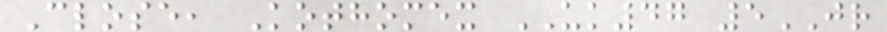Close, Kothomex UK47 5JR
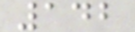142
